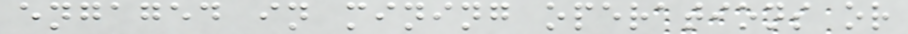engaged in mining operations or
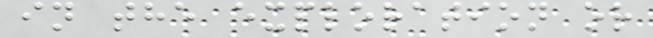in the exploration or
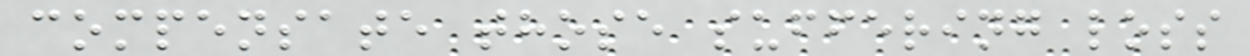compensate those suffering loss
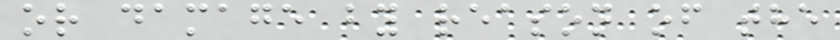or damage by reason of the
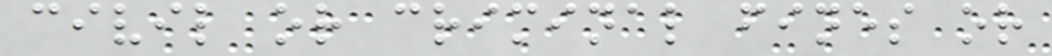civil or criminal fines or
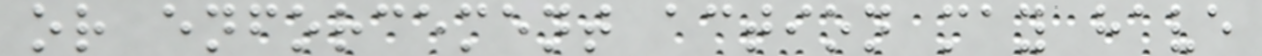or enforcement action may have
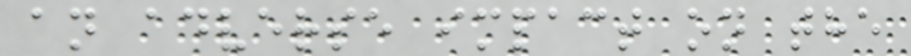an adverse impact on the
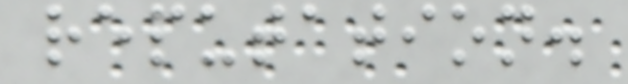reputation.
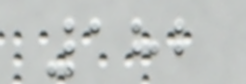182
